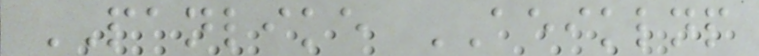PANLIKE AEIKLNP
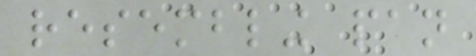resembling pan
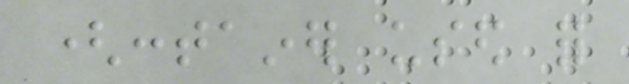(container used for
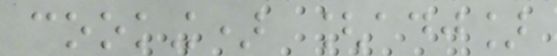cooking) [adj]
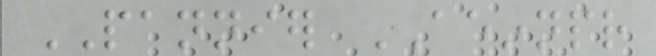PANNIER AEINNPR
